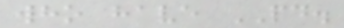who have PD.
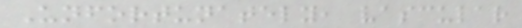Unfortunately, vascular
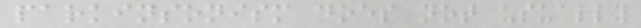parkinsonism does not usually
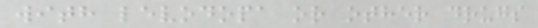with levodopa or other drugs
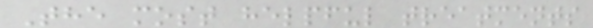The most helpful treatments
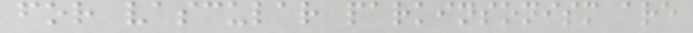for vascular parkinsonism are
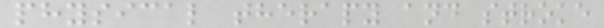physical therapy and stroke
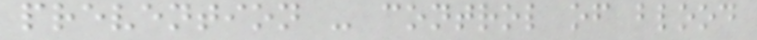prevention - control of blood
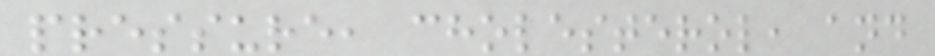pressure, cholesterol, and
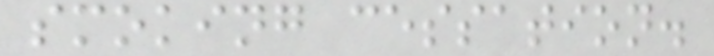smoking cessation.
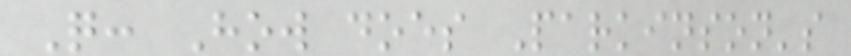Q: How does Parkinson's
